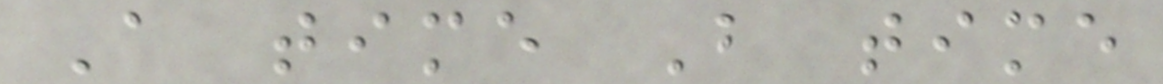A time B time
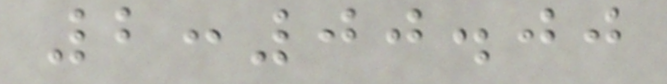2:00.00
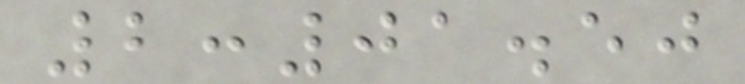2:01.50
